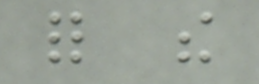for the
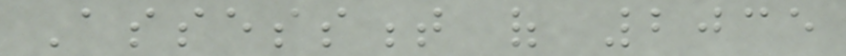Assessment of 2035
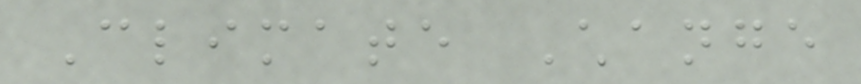Climate Change
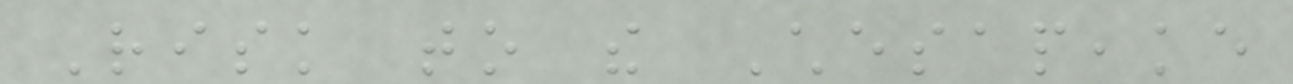Risk to the Chesapeake
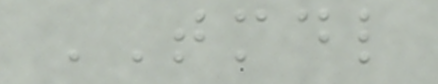TMDL
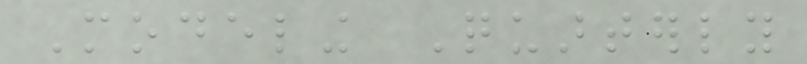Modeling Quarterly
